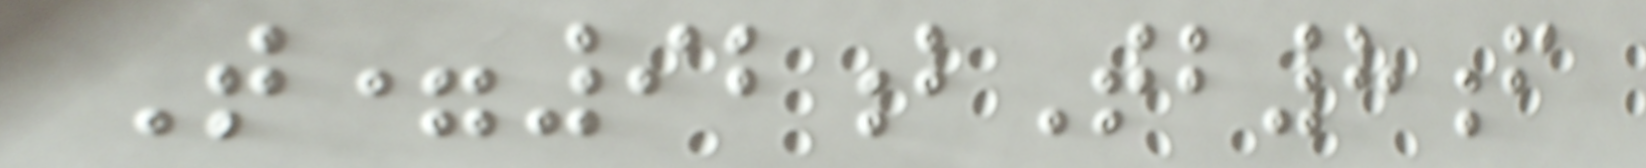T=92bTb8f
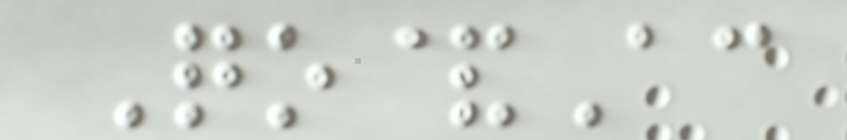Qo&Ac
